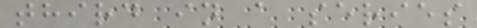third in a series
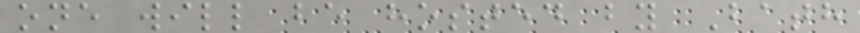one will be hosted by Bath
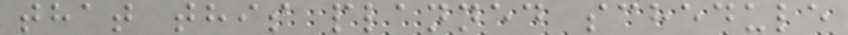that this planned schedule
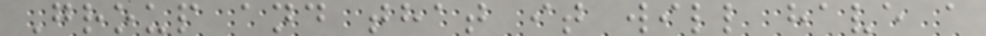Group and that it will have a
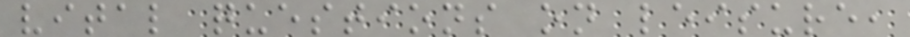vital questions on leisure,
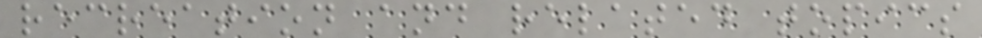recreation and related topics
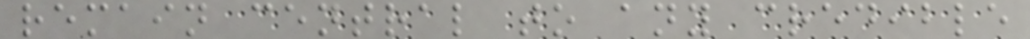remain central to any credible
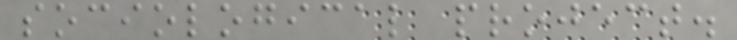sociological project.
